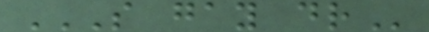S GAY DR
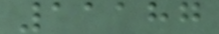11187
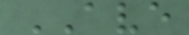AVE
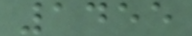1455
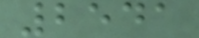2541
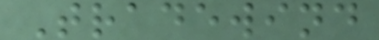Tradewind
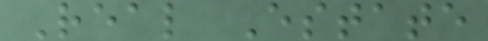Real Estate
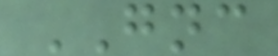GNC
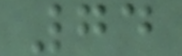74
